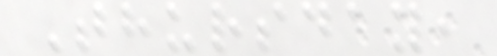Thursday,
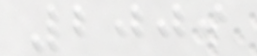2009
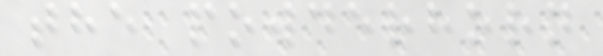the powderhorn
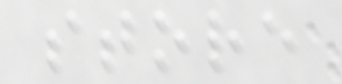store
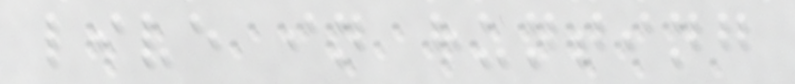live in hunting
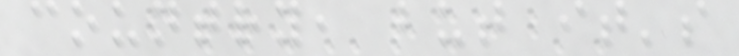country, but it's
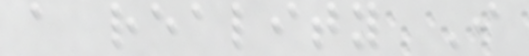a reality I
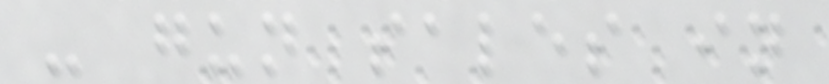- gun sales in
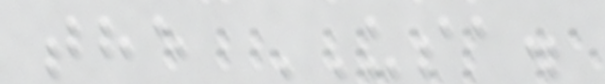the USA.
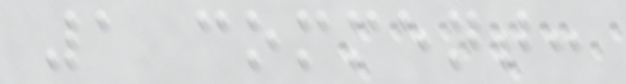1 comment:
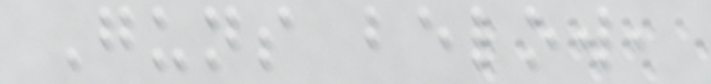Guns below,
